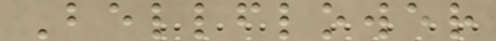Bellflower
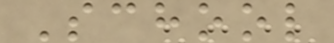School
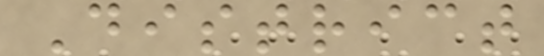District
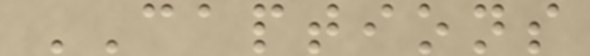CAPTIONS
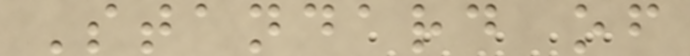Standard of
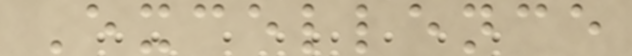Excellence
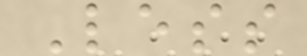Less
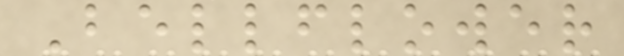Bellflower
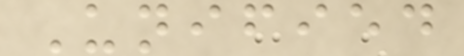Unified
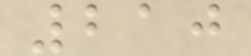210
